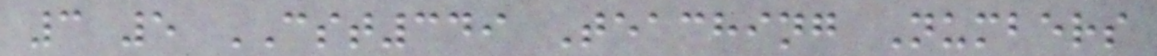3 5 CST349 Teaching Numbers
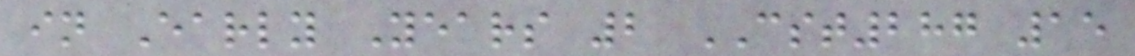in Early Years 2 CST287 15
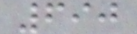690
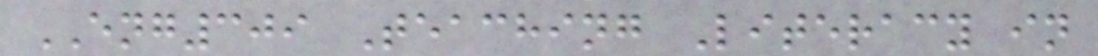ENG309 Teaching Literacy in
